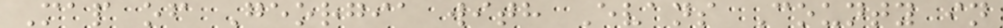Map of Georgia with Evans County in
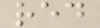red
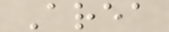Area
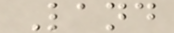Land
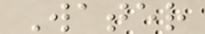Water
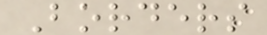Borders
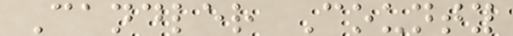Candler County
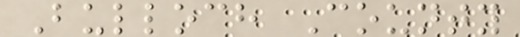Bulloch County
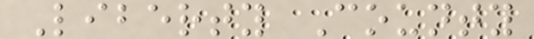Liberty County
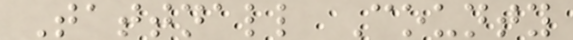Tattnall County
